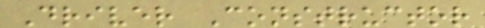Driver Constructor
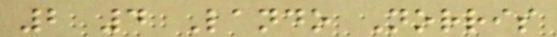2 4 Lando Norris
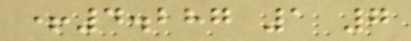+4.287 1 7
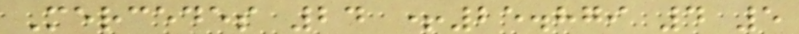Mercedes 24 +25.879 4 5
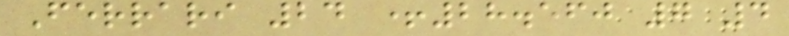Ferrari 24 +28.560 7 4
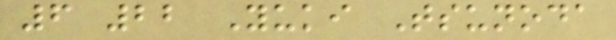6 22 Yuki Tsunoda
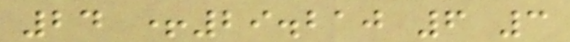24 +29.210 6 3
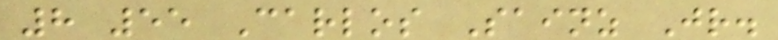8 55 Carlos Sainz Jr.
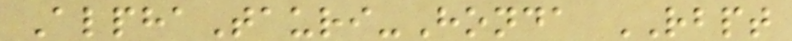AlphaTauri-Honda RBPT
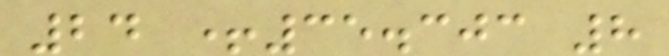24 +35.303 8
